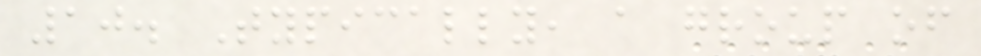10. Typically, a group of
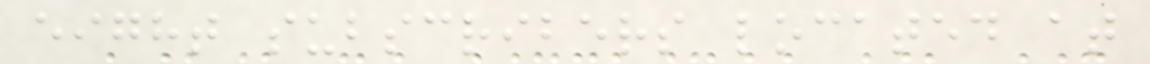eight subscribers located at
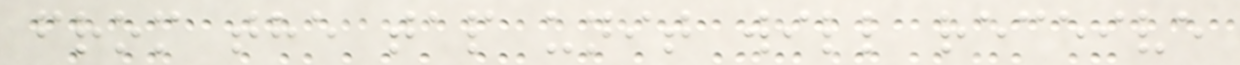from the tap unit will receive
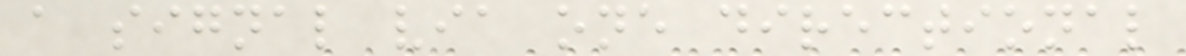a signal via one directional
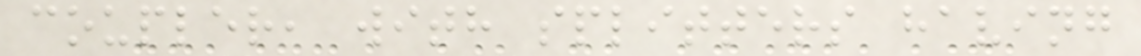coupler, with splitters having
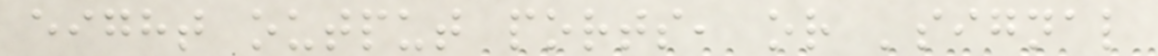eight output ports, or 'signal
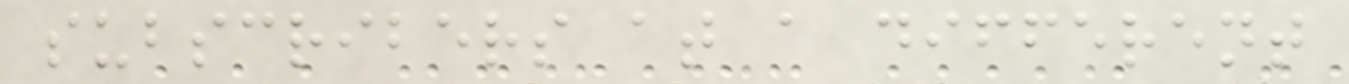subscribers at a different
